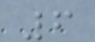6
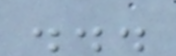...
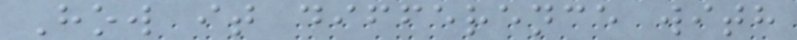How it difference with
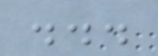...
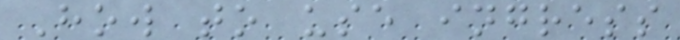How to use ingress
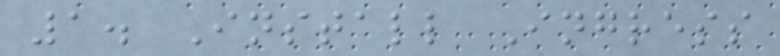1. Install Ingress
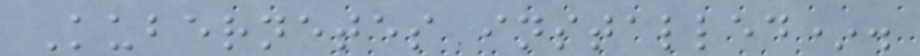Kubernetes installed*.
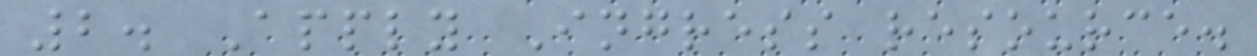2. Apply Ingress resource.
